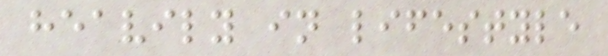heavily in lifestyle
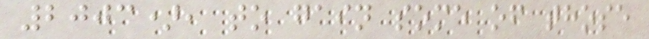2003), to gain some of those
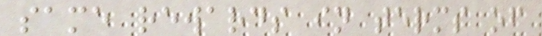same rewards in terms of
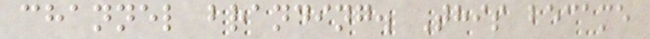channel branding. This became
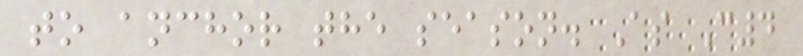to anchor the season. As C4
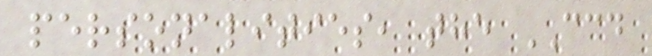personalities, the CCD
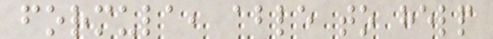formula, able to help
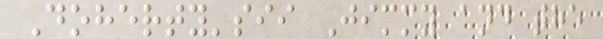Doherty'sii Jimmy and the
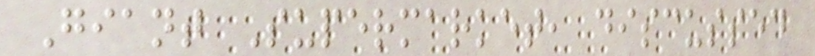Giant Supermarket, discussed
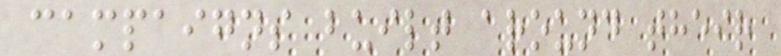campaigns built around their
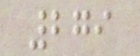279
